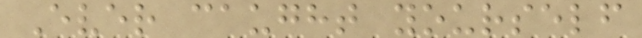Ever caught yourself
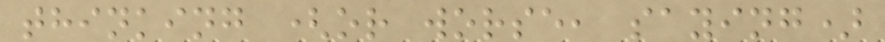thinking (or worse, saying)
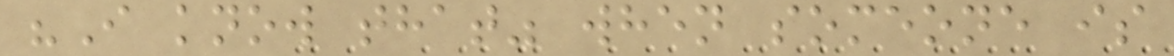"I know that" when someone is
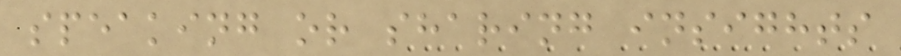speaking or sharing insights
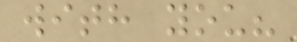with you?
